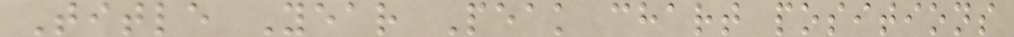Title Year Peak chart positions
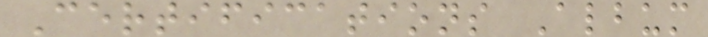Certifications Album
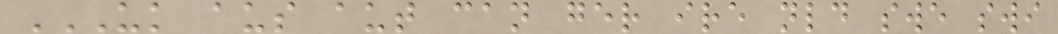UK AUS AUT CAN GER IRE NLD SWE SWI
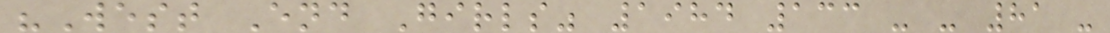"West End Girls" 1984 133 - - 81 -
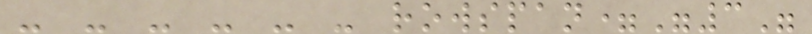- - - - - - rowspan="3"
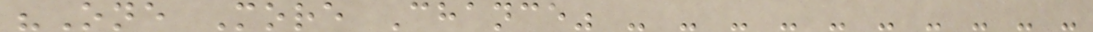"One More Chance" - - - - - - - - - -
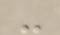-
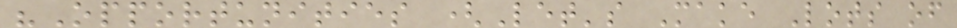"Opportunities (Let's Make Lots of
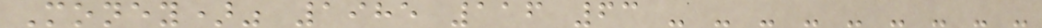Money)" 1985 116 63 - - - - - - - - -
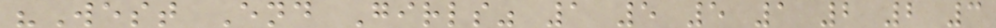"West End Girls" 1 5 5 1 2 2 3
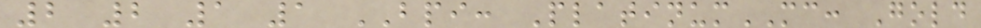2 2 1 1 BPI: PlatinumMC: Gold
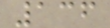136
